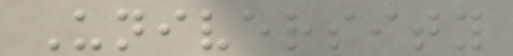University
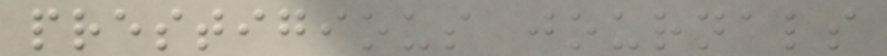prestigious journals
